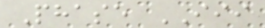Phase III
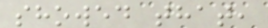showed that,
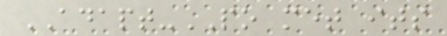ADAPT-PO met its
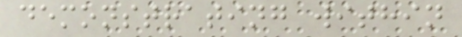demonstrating within
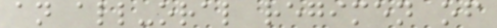an all-oral regimen of
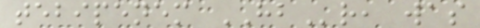tebipenem HBr, was
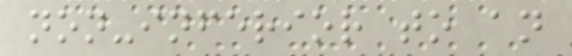non-inferior to an
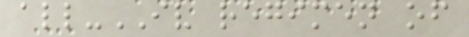all-IV regimen of
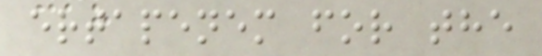ertapenem for the
